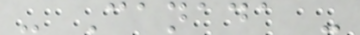- Canada -
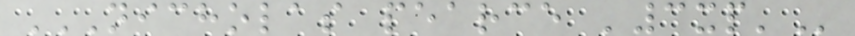NICHOLAS PEARCE '3XP'
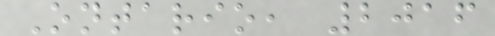Ontario, 2016
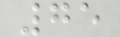75
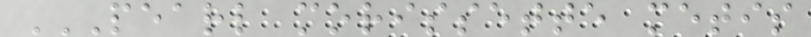PEARL MORISSETTE METIS
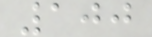100
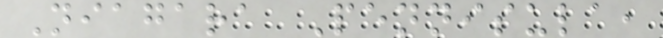Niagara Pennisula,
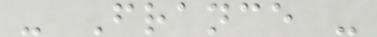- France -
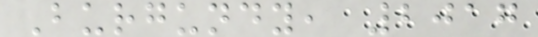Burgundy, 2017
